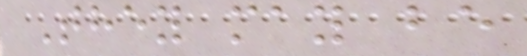They may be
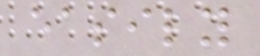easily
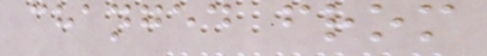changed from
